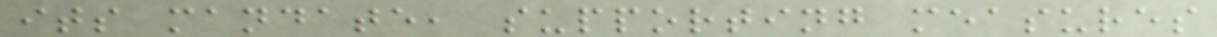its mandate, supporting measures
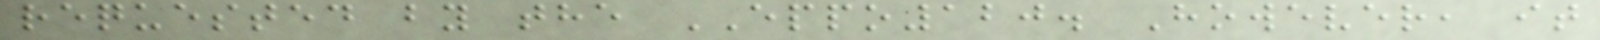requested by the EPPO120. However, it
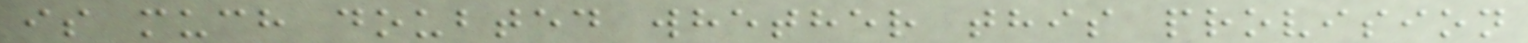is much doubted whether this provision
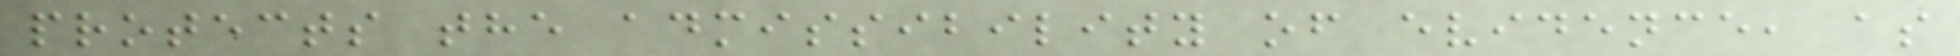protects the admissibility of evidence, as
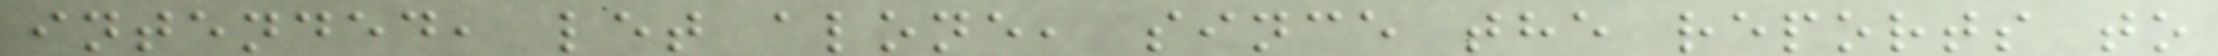intended, let alone, since the reports to
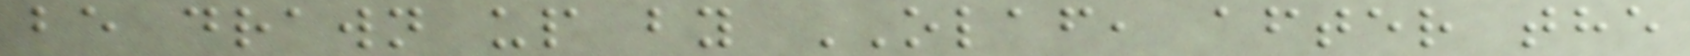be drawn up by OLAF, after the
